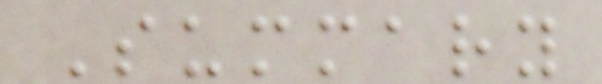Summary
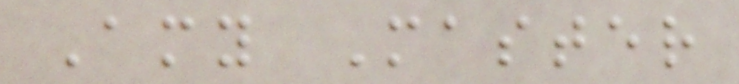Amy Master
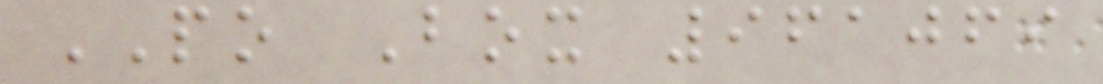PO Box 961069
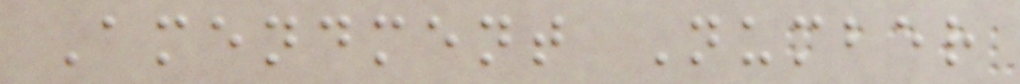Amendment Number
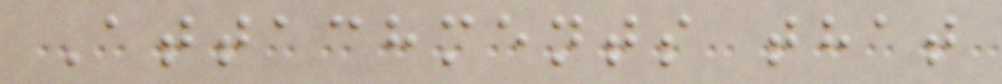Attachments that
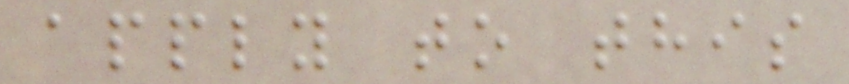apply to this
